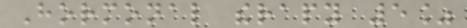Hormonal therapy 5%
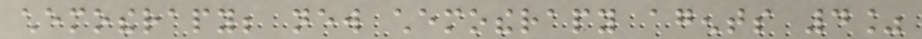chemotherapy; new chemotherapy agents 4%
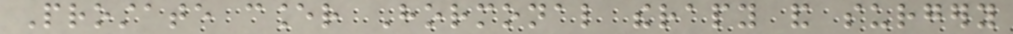Prostate cancer Hormonal therapy and surgery
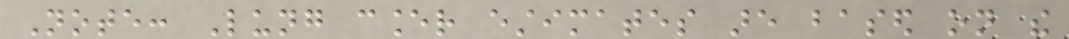Note: Lung cancer estimates are based on the
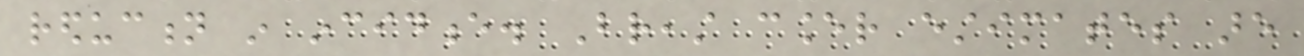reduction in incidence. Breast cancer estimates are
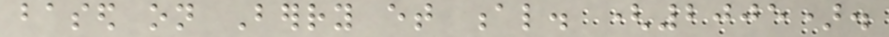based on Berry et al. (2005).
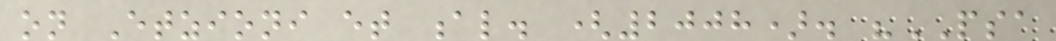on Etzioni et al. (2008). "PSA
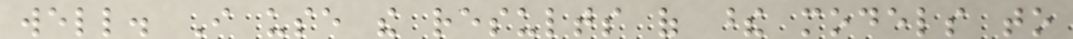well. I use the results of these models to
